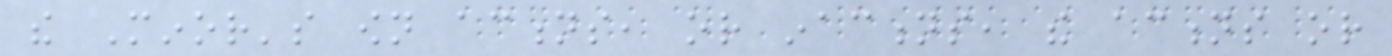the Minor's own actions, or inactions, the actions or
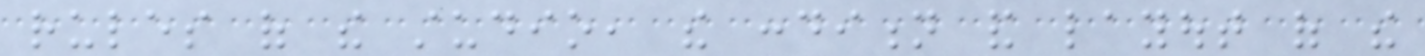rules of the studio, the condition and layout of the
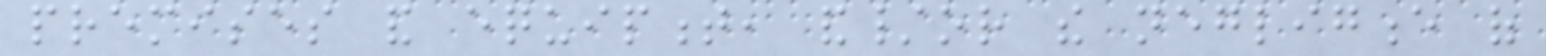premises and equipment, and/or the negligence of
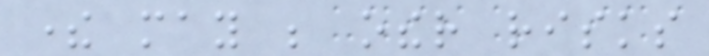there may be other risks
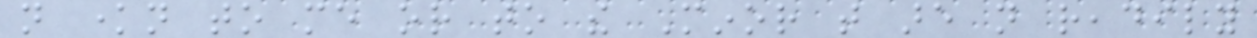not known to me or to the Minor that are not readily
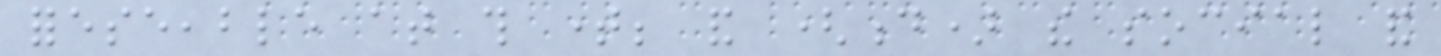foreseeable at this time; and (d) the social and
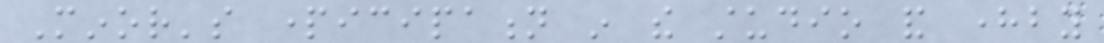Minor's participation in the studio and hereby
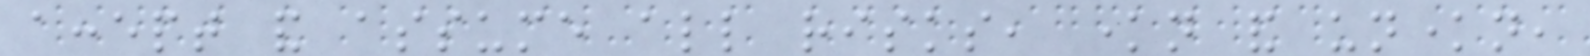accept and assume all risks, known and unknown,
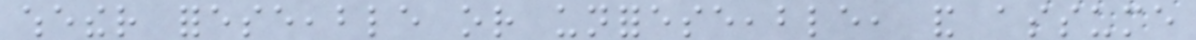whether foreseeable or unforeseeable, and assume
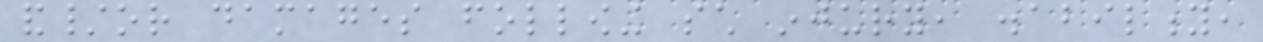and/or damages following such injury, disability,
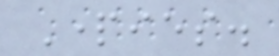Parties.
